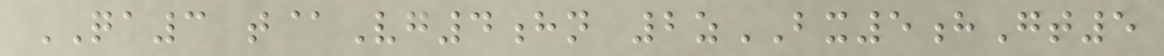QA3 t@Vg4hn 2zBX5hGt5
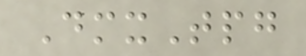DmxTpg
